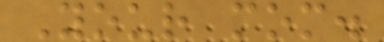Your mom.
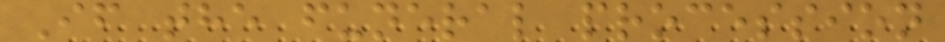If the funeral procession
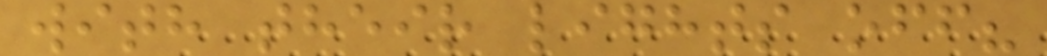with their lights off?
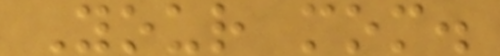Your mom.
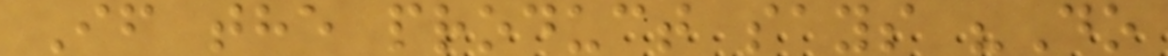If the product says "Do
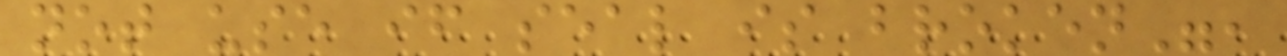not use if seal is broken",
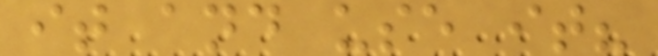it and use it?
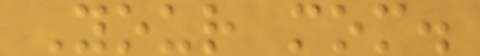Your mom.
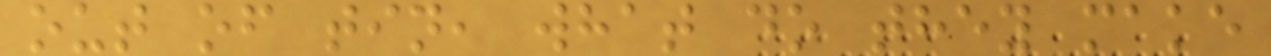out of tin, what do they make
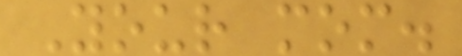Your mom.
